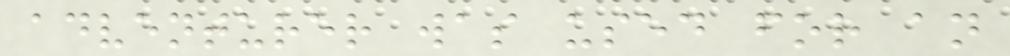adventurer was used for an
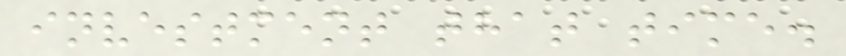investment that time.
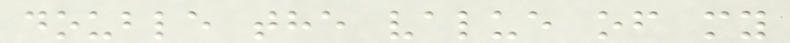double the value of my
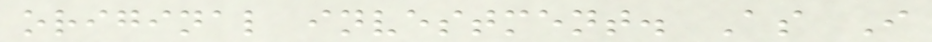original investment. As I
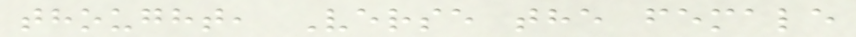thought, Verse the female
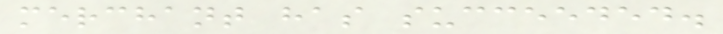merchant has succeeded.
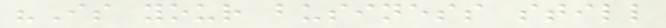"Is your business still
